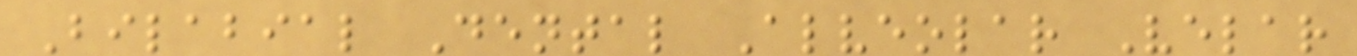Bilabial Dental Alveolar Velar
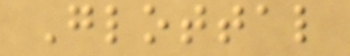Glottal
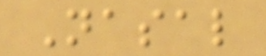Nasal
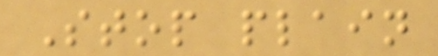Stop plain
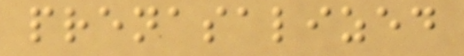prenasalized
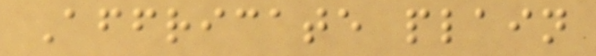Affricate plain
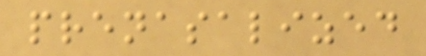prenasalized
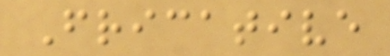Fricative
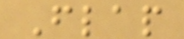Flap
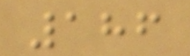186
